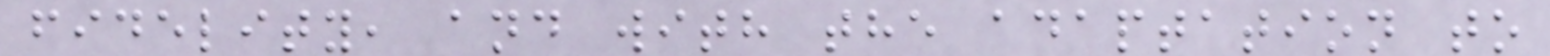fidelity, and with the adaptation to
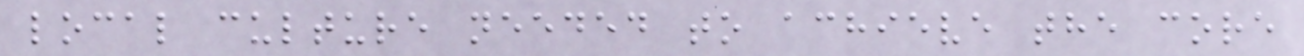local culture needed to achieve the core
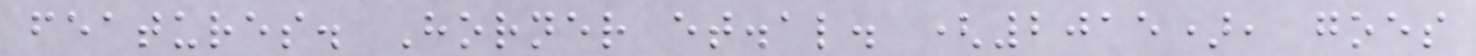features. Horner et.al. (2015), goes
